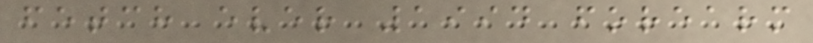fetch ever 1994 forearm
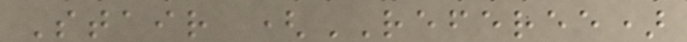Stair (REFEREE)
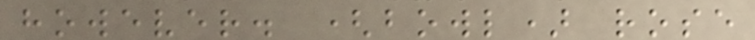however. (bowl) rose
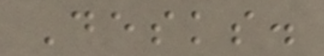Desks.
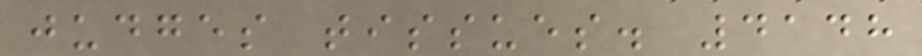judges tissues. 4148
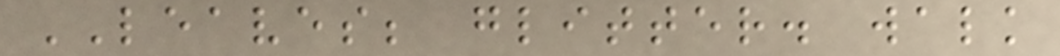LEAVES; glitter. walk
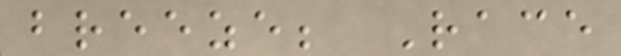breeze; Race
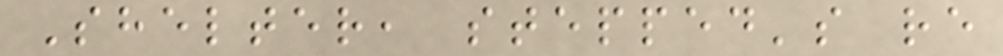Shelter, stepped's re
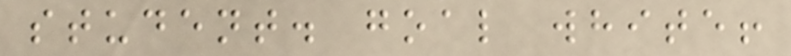student. goal white!
